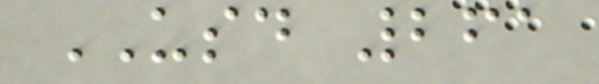USD 261
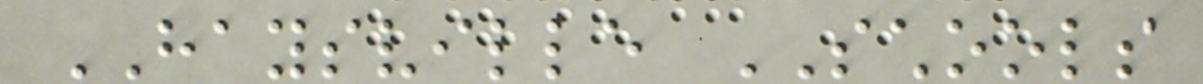HAYSVILLE SCHOOLS
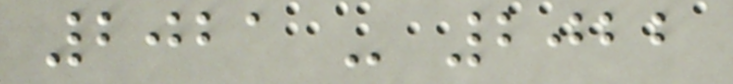2021 - 2022
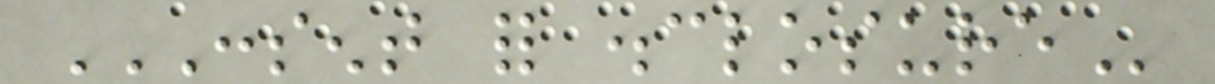CONSENT FOR DISCLOSURE
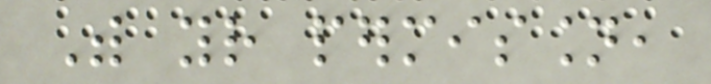With your permission,
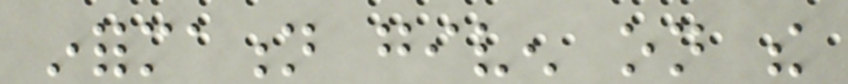information given on the
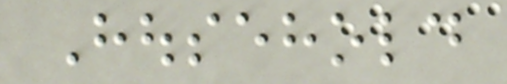Household
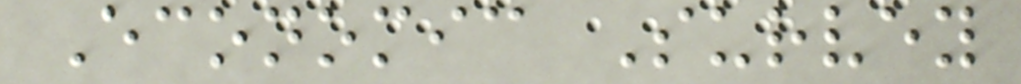Economic Survey
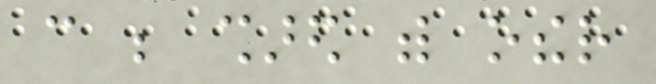can be shared with other
